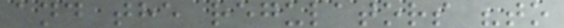and the regulators "to
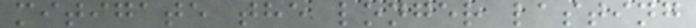mitigate the longer lasting
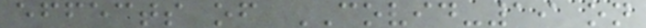effects of COVID-19 on
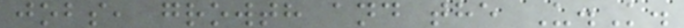jobs, growth and the U.K.
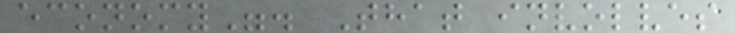economy". That involves
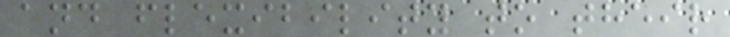and flexibility to their
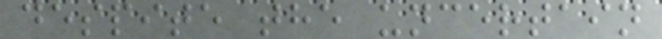despite the uncertain
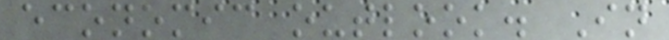economic outlook. In
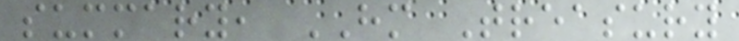summary, HM Treasury
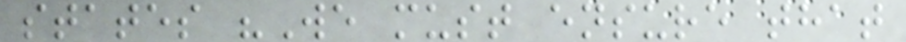states "We must ensure that
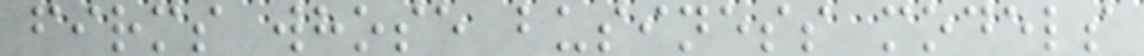firms whose business models
